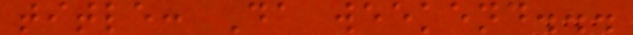title: Da weekend...
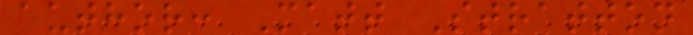author: Matt Stratton
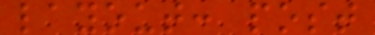layout: post
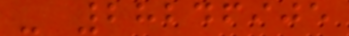- 28246905
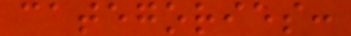categories:
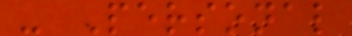- Personal
